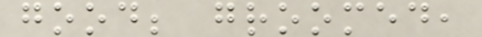good; groomed,
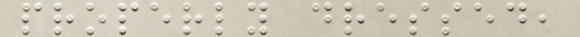properly dressed,
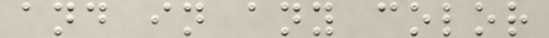and in any color
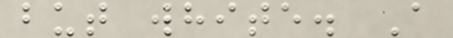but white. A
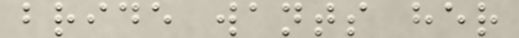bride wants her
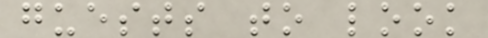guests to look
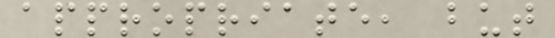appropriate, but
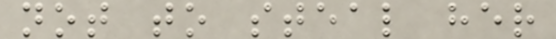not to steal her
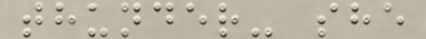thunder- she
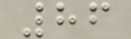86
